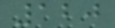120
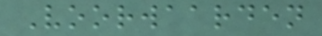Voorwaarden
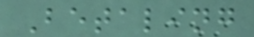Betaling
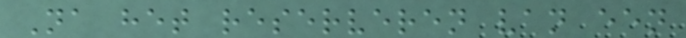Na het reserveren van een
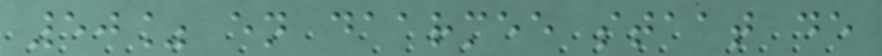50% en daarmee staat de
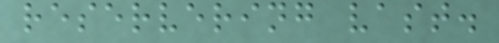reservering vast.
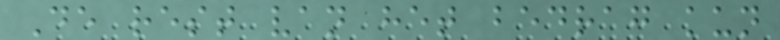De rest van het bedrag kun
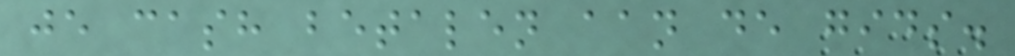je cash betalen aan de gids.
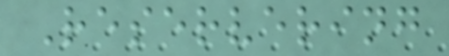Reservering
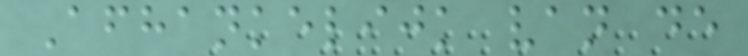Afhankelijk van de
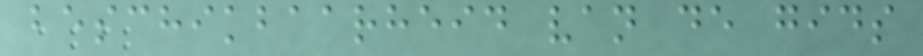beschikbaarheid van de gids
